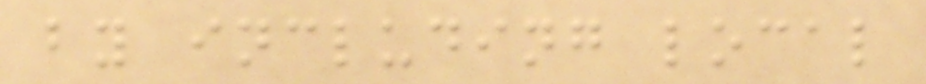by including local
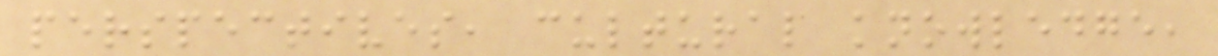perspectives, cultural knowledge,
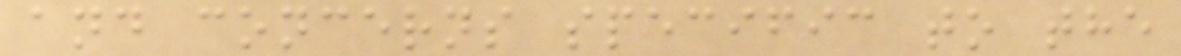and concerns specific to the
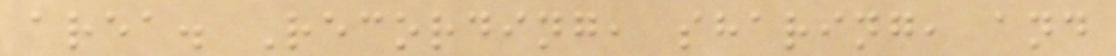area. Recording, sharing, and
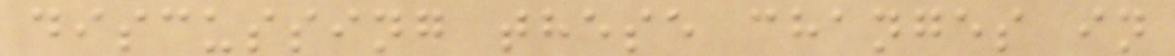discussing these changes in
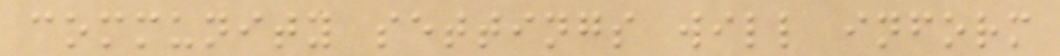community settings will inform
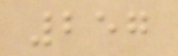257
